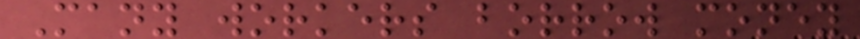Many workers borrow money
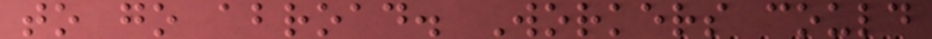to go abroad. Workers could
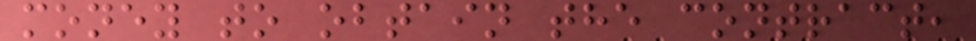money to obtain the contract,
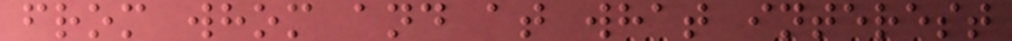from whom and at what interest
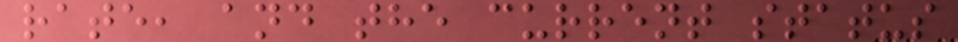rate, and the current status
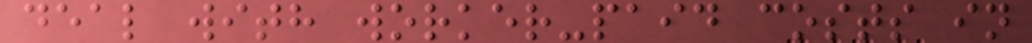deal with worker-paid costs in
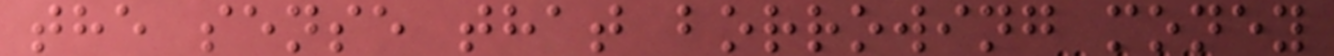the sense that borrowing money
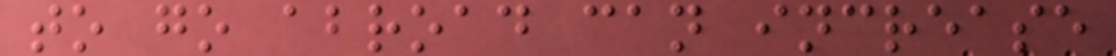to go abroad can increase
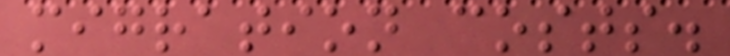migration costs.
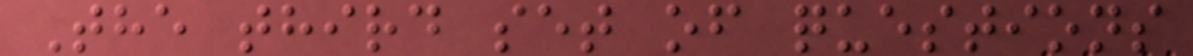The third set of questions
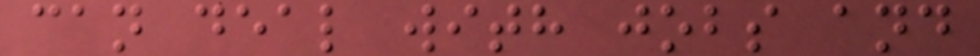can deal with jobs and
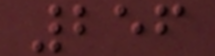256
